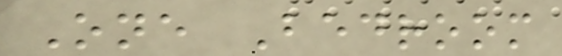One Bedroom
